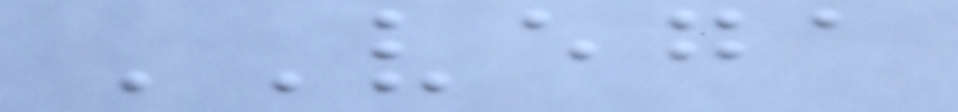VEGA
